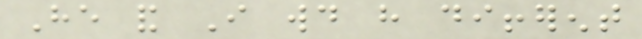He and I would have different
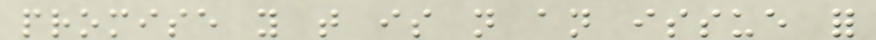promise you that is not an issue for
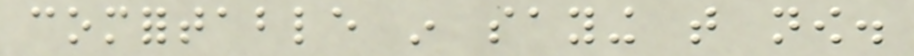comfortable in saying that now.
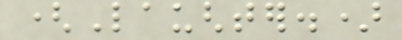(Laughter.)
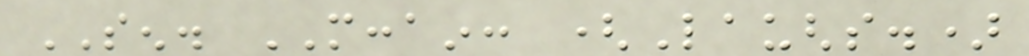SEN. MCCAIN: (Laughs.)
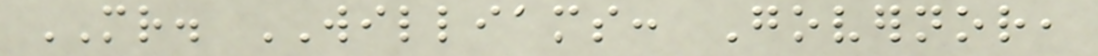MR. WILLIAMS: Governor,
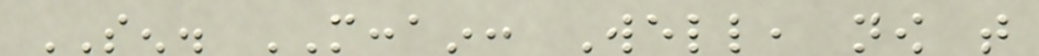SEN. MCCAIN: Well, now that
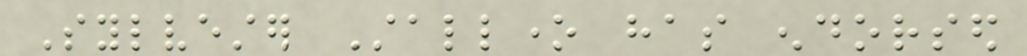Sylvester Stallone has endorsed
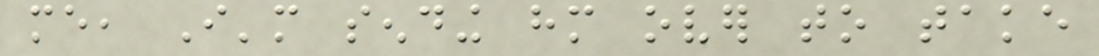me, I'm sending him over to take
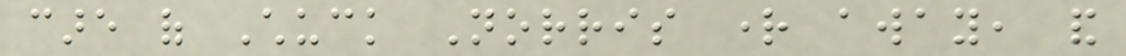care of Chuck Norris right away, and
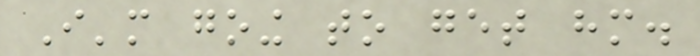I'm going to get him.
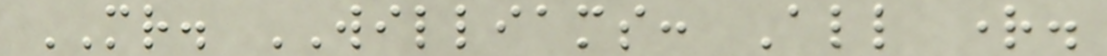MR. WILLIAMS: All right.
